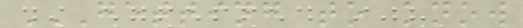GETTING TO KNOW
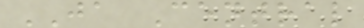JA Central
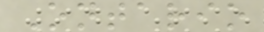Ontario
